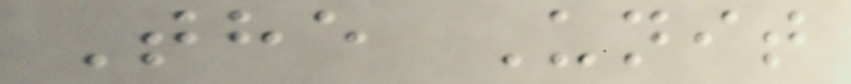The Unit
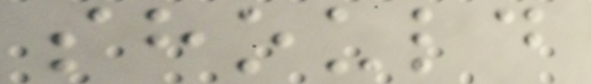should
